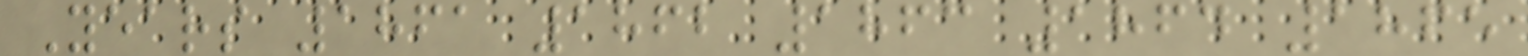Years 1861 1862 1863 1864 1865
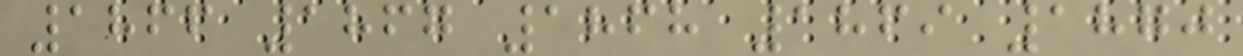1866 1867 1868 1869 1870
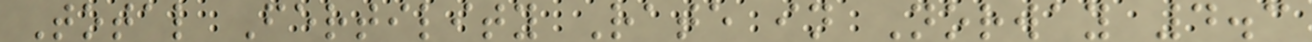Total Fertility Rate in Norway 4.3
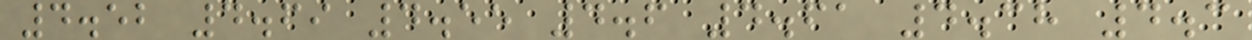4.52 4.69 4.55 4.6 4.61 4.38 4.3
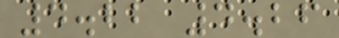4.22 4.26
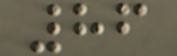86
